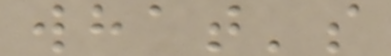what's
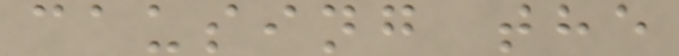causing the
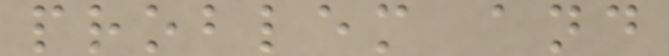problem and
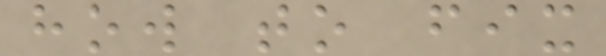how to fix
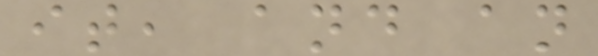it, and an
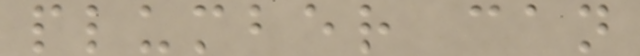plumber can
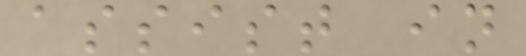assist in
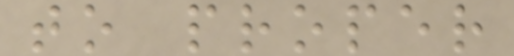to proper
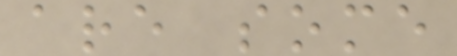are some
